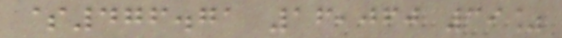$476.71 16,060 39%
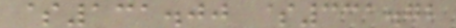$131.00 $331.72
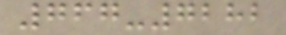767-7282
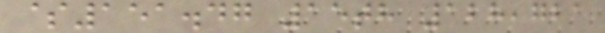$151.47 15th 128,721
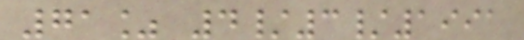71% 4/3/1991
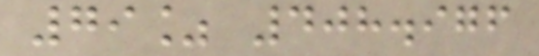79% 408.976
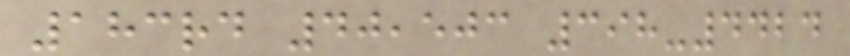183rd 40,503 398-4424
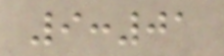9:01
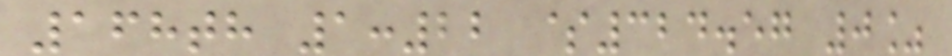168th 1:22 $324.57 0%
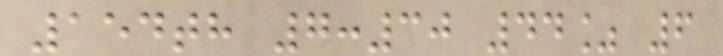154th 7:30 44% 6
